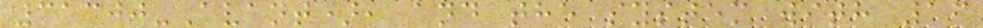31300-Avant), and the system with 16
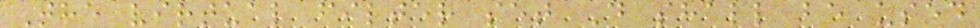The virtual filter set D shall be used
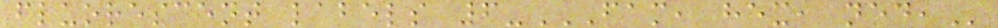fluorescent labels 6-FAM, HEX, NED,
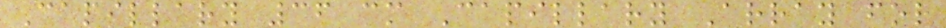Capillary 36 cm Capillary Array for
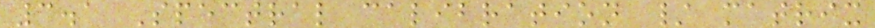3.1 Spectral calibration / matrix
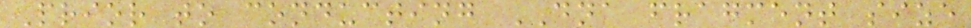Prior to conducting DNA fragment size
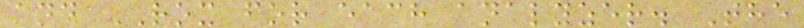and ROX for each analyzer. The
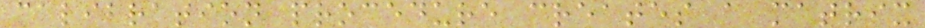calibration procedure creates a matrix
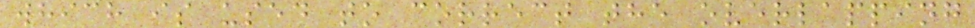which is used to correct the overlapping
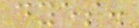dyes.
